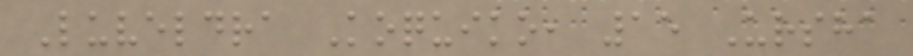Luveldra Koquiko, 15 Ursha
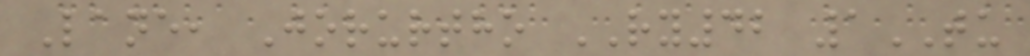Lane, Jorurtho RY42 1TU
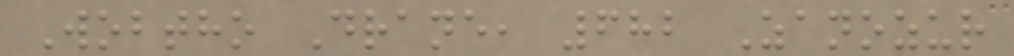Wobtho Drane, 682 Zanozur
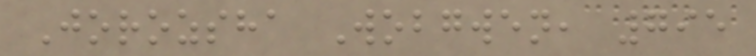Jorozsha Wobgwen, 795
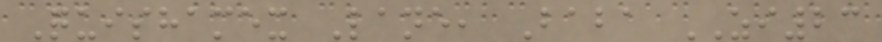Quishamex Lane, Baba ZI23
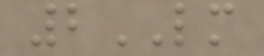2LM
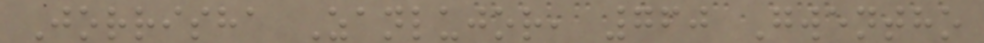Jorrisha Zanlujor, 760 Gwentho
